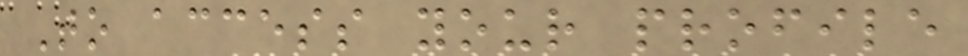To access your profile
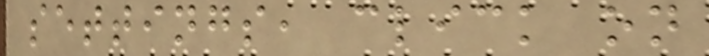settings, click on
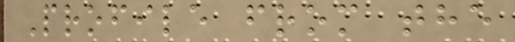Profile from the
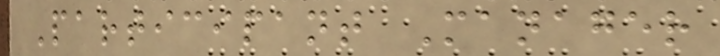Participant Manager
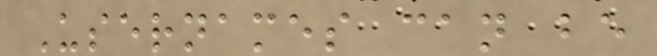Usernames can be
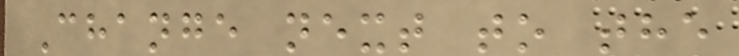Change next to the
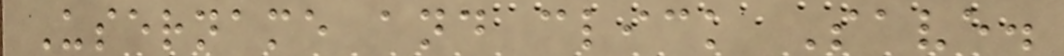Username and click Save.
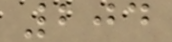204
